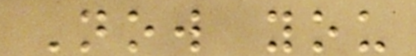Now you
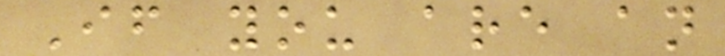If you are an
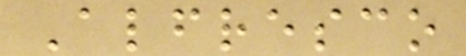Alfresco
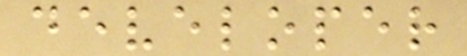developer
